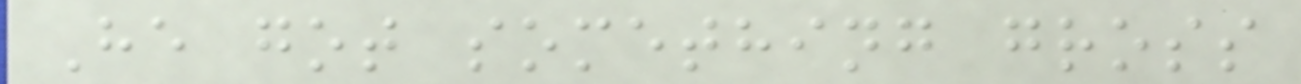He got something gross
